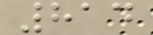814
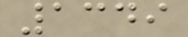1349
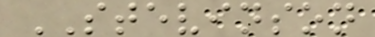STEVINSON
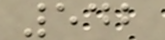542
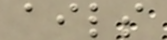ails
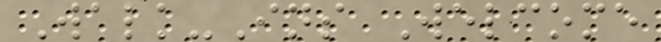Walk-Ins Welcome
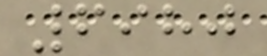6980
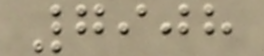7908
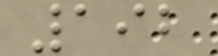192
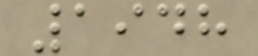1948
